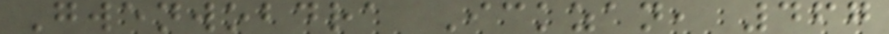Gwenwobdra Ickzan, 467
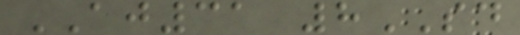AJ31 8SD
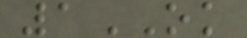1OK
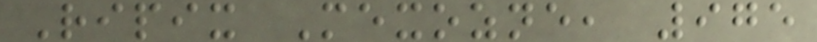Ripix Mexozne, 975
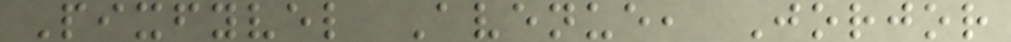Pixfyvel Avenue, Jorjor
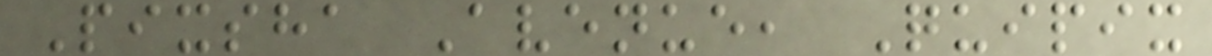Pixsha Avenue, Quipix
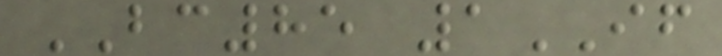BC85 1IF
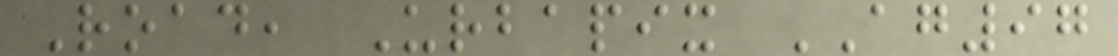Road, Urbapix AG97
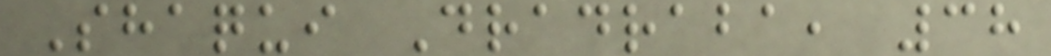Shaqui Dradraba, 38
